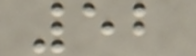52
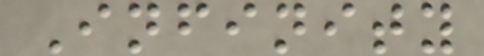Infinity
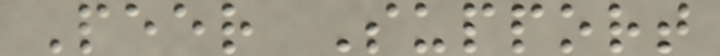Peer Support
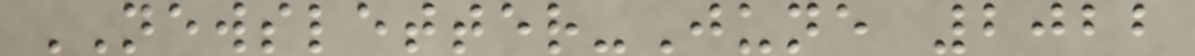NEWSLETTER-June 2022
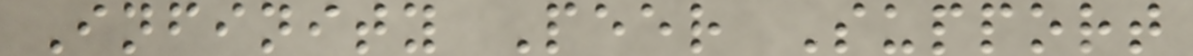Infinity Peer Support
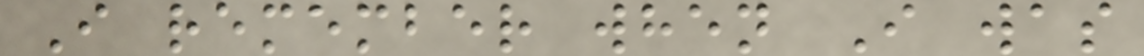I remember when I was
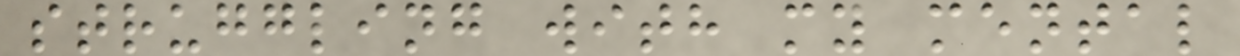struggling with my mental
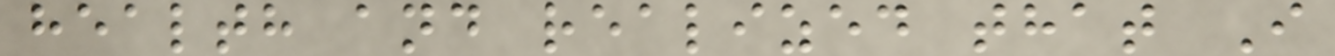health and realized that I
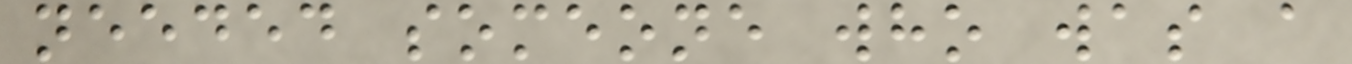needed someone who was a
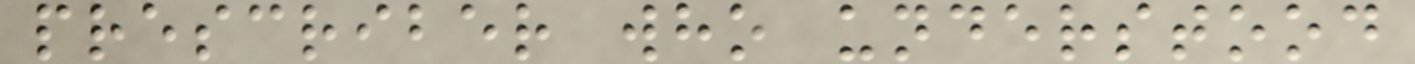prescriber who understood
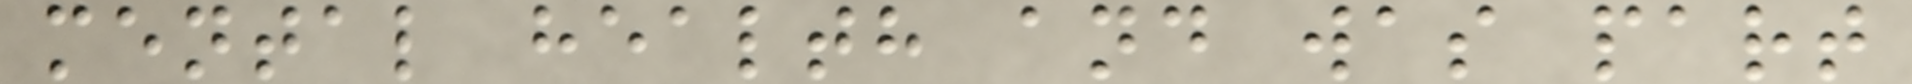mental health and was part
